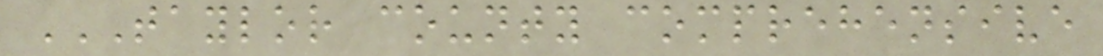TAYLOR COUNTY COMPREHENSIVE
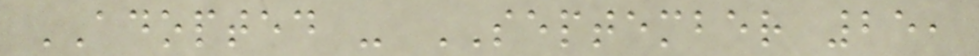ADOPTED - SEPTEMBER 25,
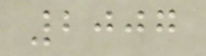2007
